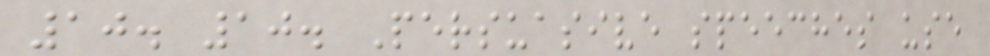10. 10. Persuasive speeches use
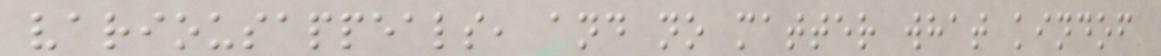variousappeals, and no matter what kindof
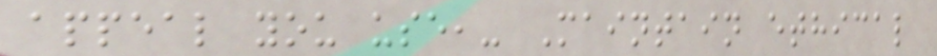appeal you use,- Maintain ethical
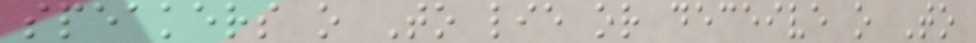speakers o To lie or deceive o To
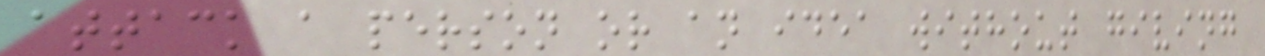attack a person or an idea without giving
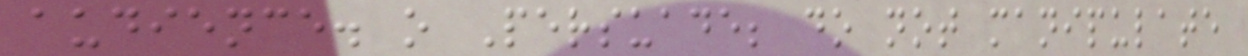audience. o Persuade; do not manipulate
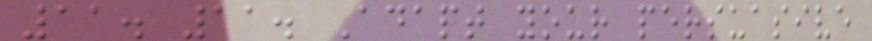11. 11. Adapt your persuasive
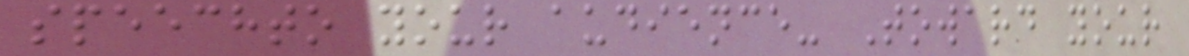speechto your audience- Toward your
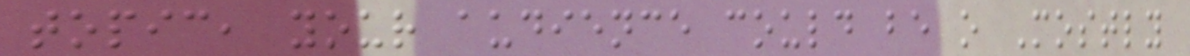topic, your audience could be o Mostly
